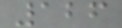126
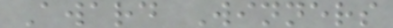Award Winners
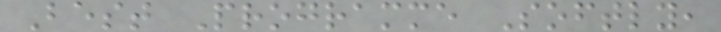Best Programme Softly,
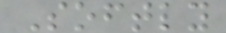Softly
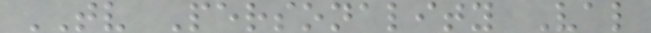TV Personality Val
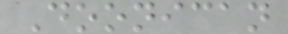Doonican
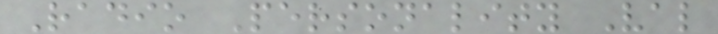Radio Personality Val
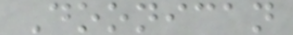Doonican
